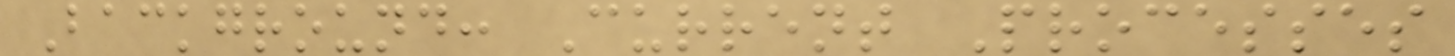Background: Current Processes
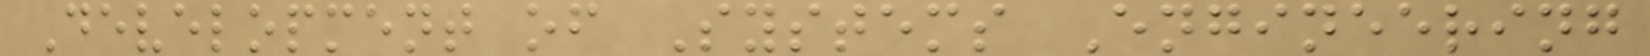Development of Systems Engineering
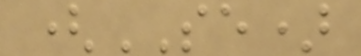(SE)
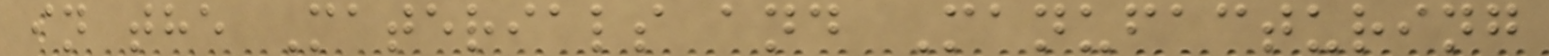in the Materials and Manufacturing
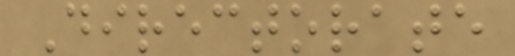Directorate
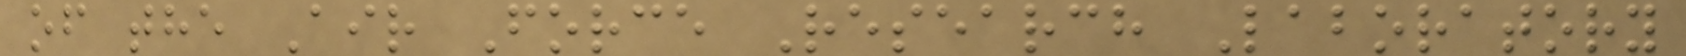of the Air Force Research Laboratory
